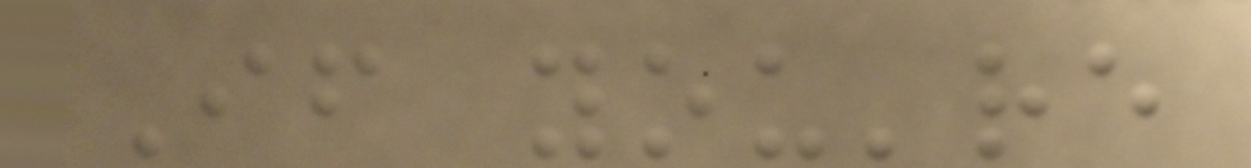If you're
